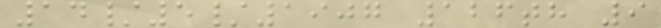14/5/1907 126th 9
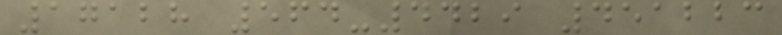17128 564-4429 451223
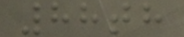88th
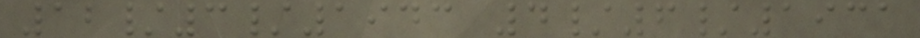12/3/1943 4/6/1931
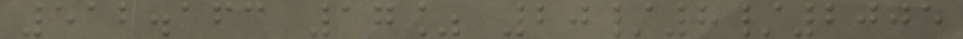512.163 17% 20/8/2005
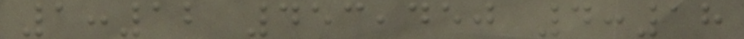1:12 453,450 4:18
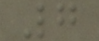7
